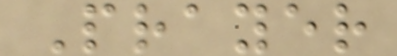Prayer
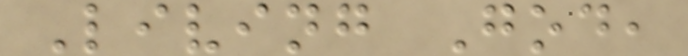Living God,
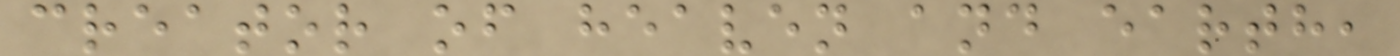creator of heaven and earth,
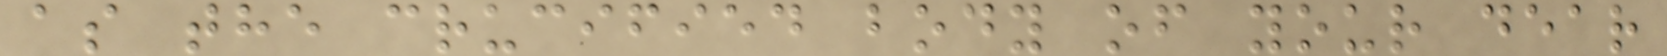as the crucified body of your dear
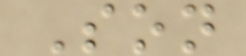Son
